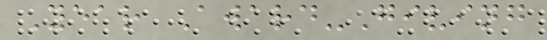Year Award-Giving
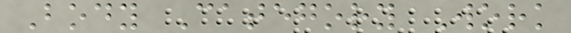Body Category Work
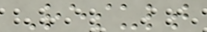Result
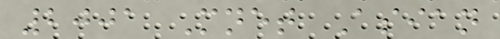2001 Mnet Asian
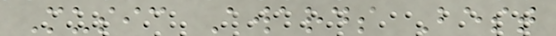Music Awards Best
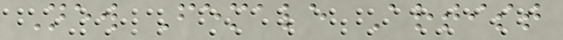New Female Artist
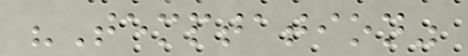"Temptation"
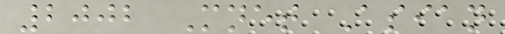2002 Mnet Asian
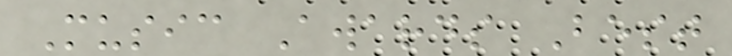Music Awards Best
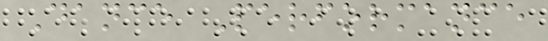Dance Performance
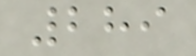289
